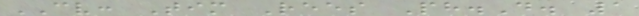CV: Tim Rees Ph.D. 1
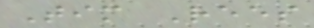Tim Rees
